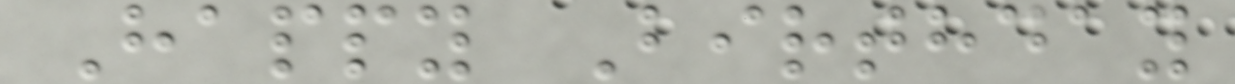Happy Birthday
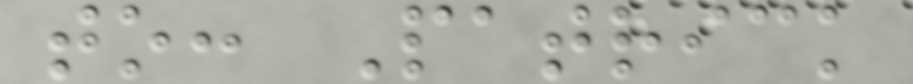to: Patrick
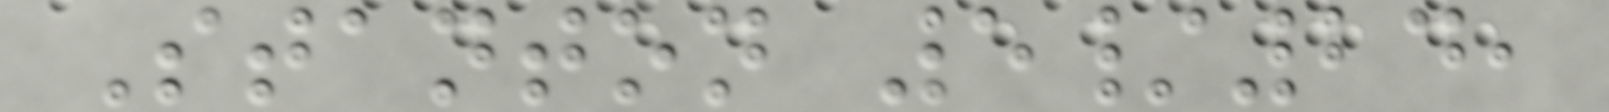Stanton 5/24,
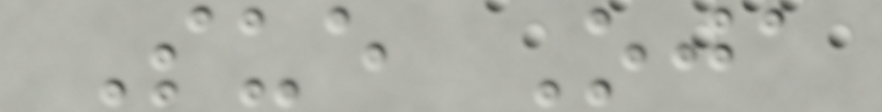Sue Oja
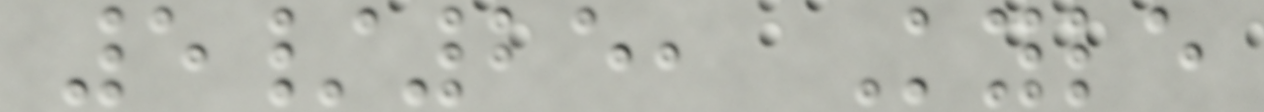5/25, Kyle
